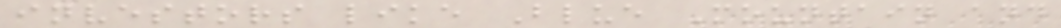investors like Blue Mountain and
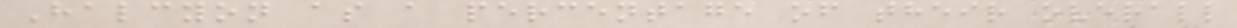Halcyon as a percentage of their overall
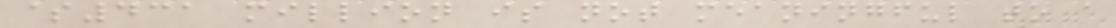$431 million is not meaningful to a
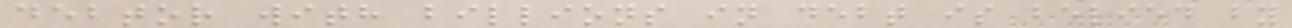debtor with billions in debt is belied by
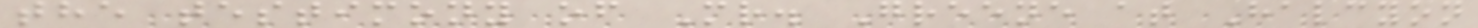the testimony of Mr. Greene at Halcyon
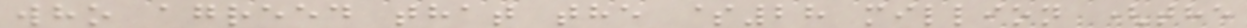who agreed that the $28 million (the
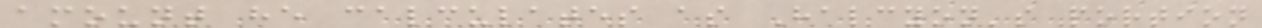amount he calculates as Halcyon's portion
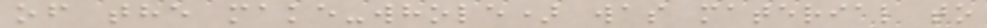of the make-whole) was material to
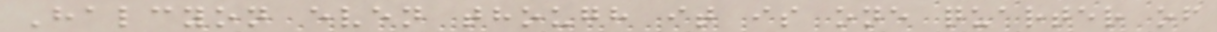Halcyon even though it is one quarter of
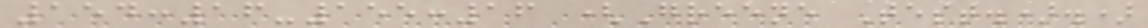154:16-155:16 (Greene Test.).)
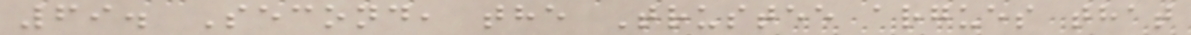69. Second, the Trustee argues that
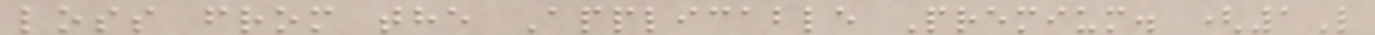loss from the Applicable Premium. (1L
